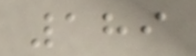189
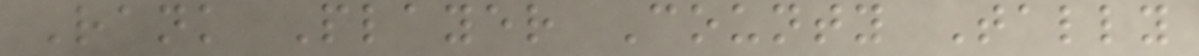Rank Player County Tally
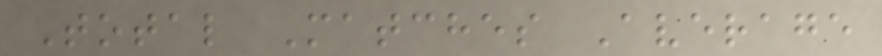Total Matches Average
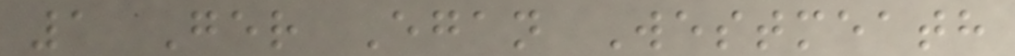1 Ger Egan Westmeath
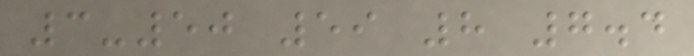3-50 59 8 7.4
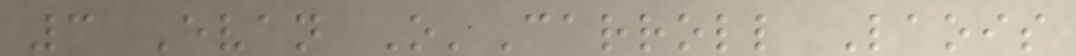3 Evan O'Carroll Laois
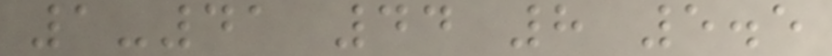1-41 44 8 5.5
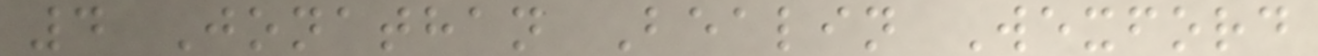4 Jonathan Bealin Wexford
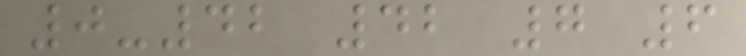0-42 42 7 6
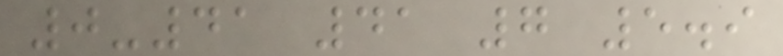0-41 41 7 5.9
